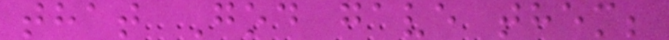that God gave them;
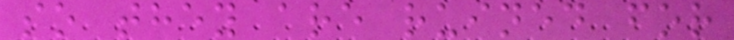so they are ruined for
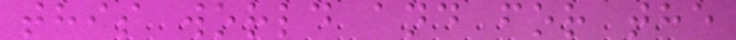this world and for the
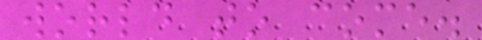world to come.
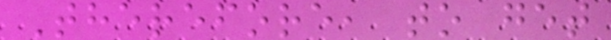Therefore, to get
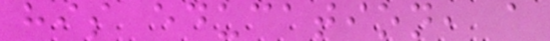his education, a
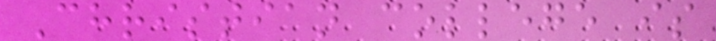Christian college is
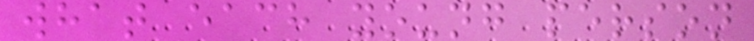what each young person
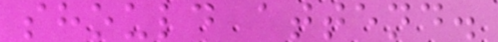should attend.
